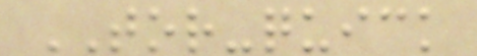TOR-quick
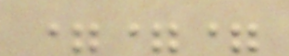===
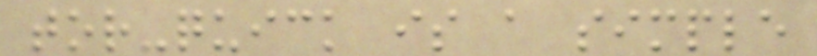tor-quick is a simple
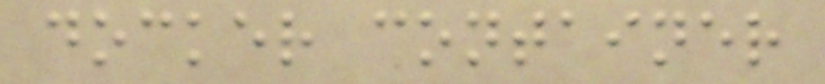docker container
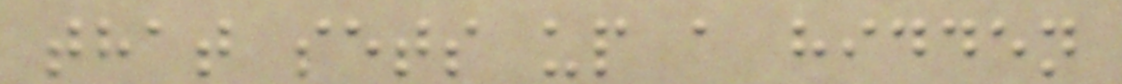that sets up a hidden
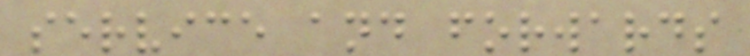service and forwards
